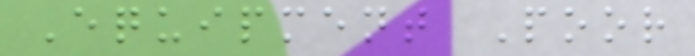Equipment Poor
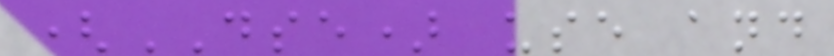(DSE) use and
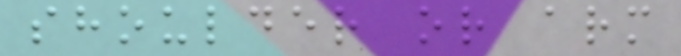shoulder or arm
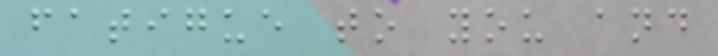fatigue to you and
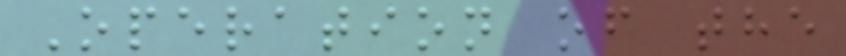Operation of the
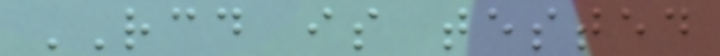RCD is tested
